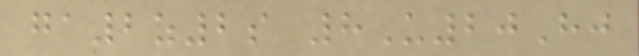ga2z2s 8U20Hj
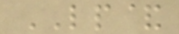LP&
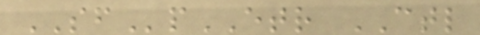SFpETR CTL
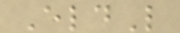EldL
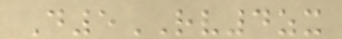D5RV4zx
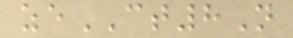zeCT8N
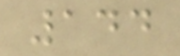144
